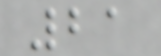21
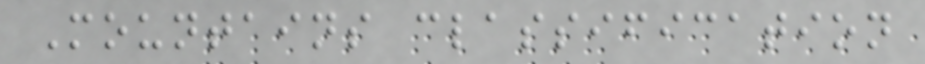Mountains classification
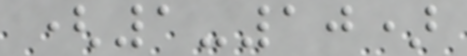(1-10)
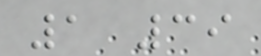1 39
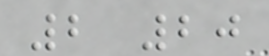2 20
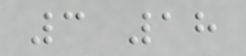3 18
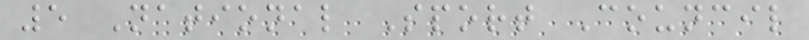5 National Sport Council
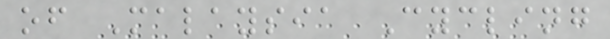of Malaysia Cycling
